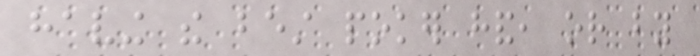having the best poker hand, or by
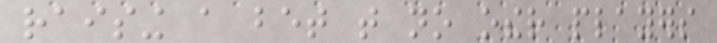raising a bet that no other players
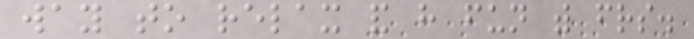way to relax and have fun with friends.
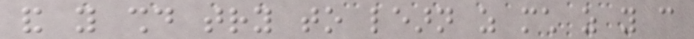and you should try to learn as much as you can
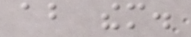about them.
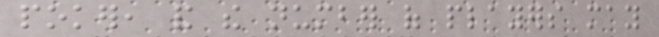poker, and the number of players may
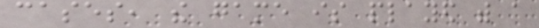cases, the game is played with a
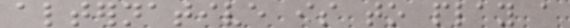alternative is to play a
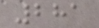281
